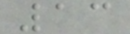13
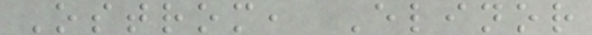Ostrom, Elinor
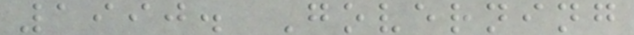1990. Governing
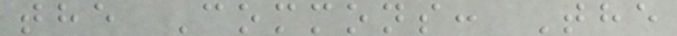the Commons: The
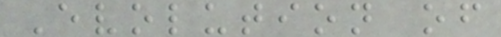Evolution of
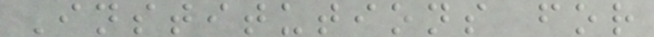Institutions for
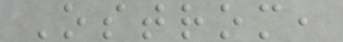Ostrom,
